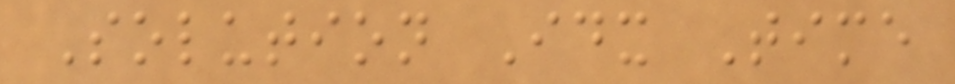Solution Idx Time
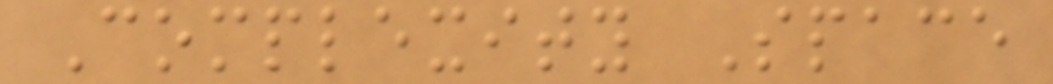Complexity Space
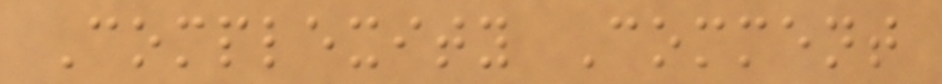Complexity Comment
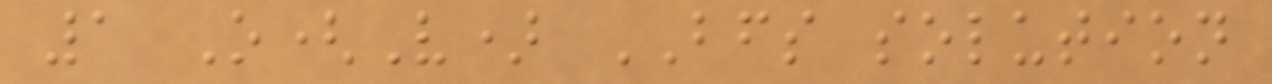1 O(V) BFS solution
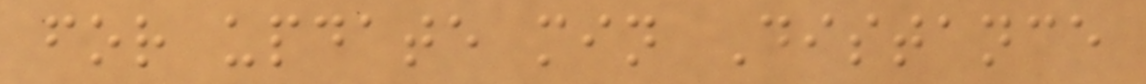for update min Distance
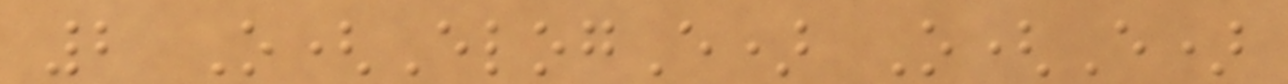2 O(ElogE) O(E)
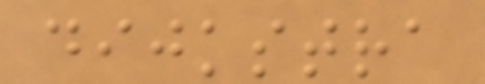dijkstra
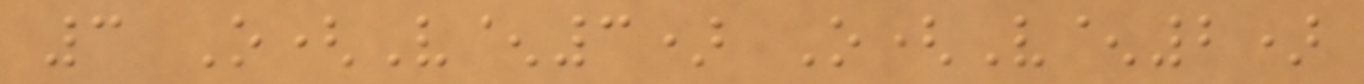3 O(V^3) O(V^2)
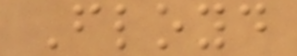Floyd
